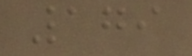179
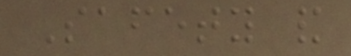Safety and
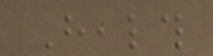Health
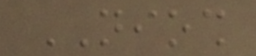NIOSH
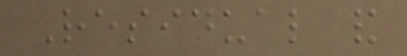Residual and
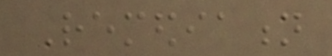Remediation
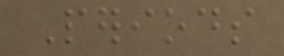Periods
